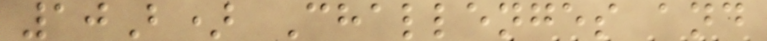10B) Challenges and
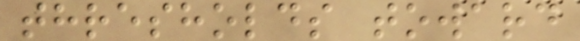thresholds toward
